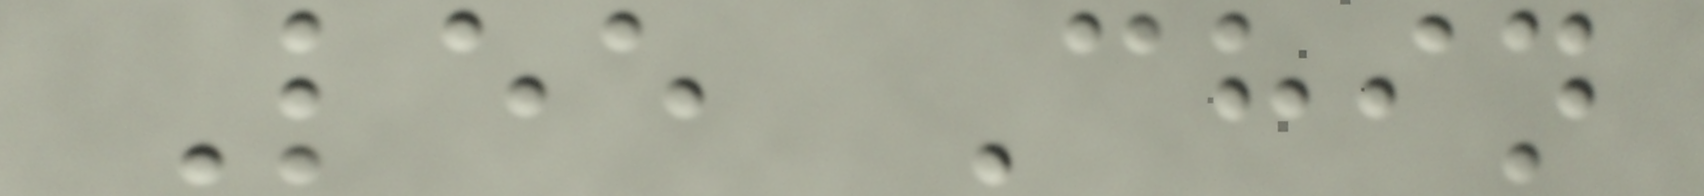Lee Chin
